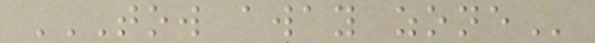TOW AWAY ZONE
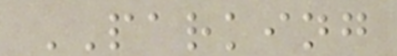PARKING
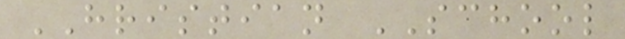HRISTIAN SCHOOL
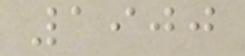1900
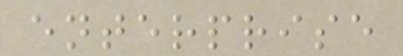enterprise
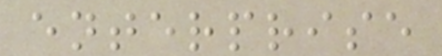enterprise
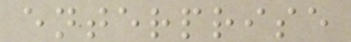enterprise
